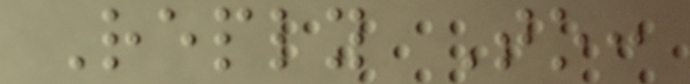Reply To:
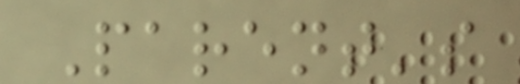Parent's
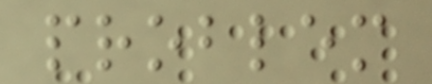problem
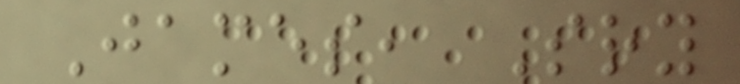James, Sry
